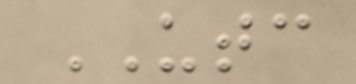UTC
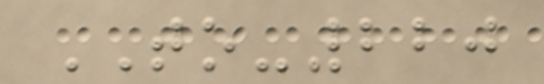TO-220
